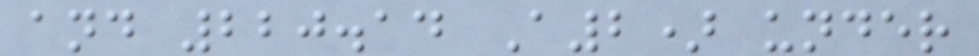and 220.14 A2) under
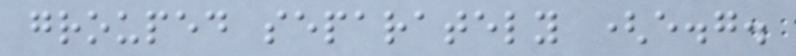grouped separately (e.g.
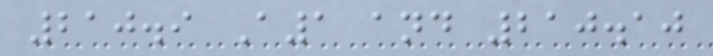210.9 A1 and 210.10
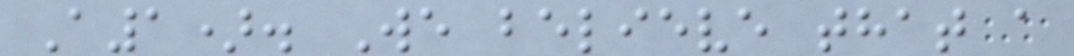A1). We believe that a
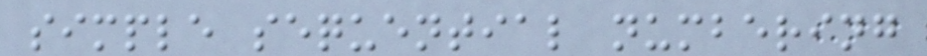simple sequential numbering
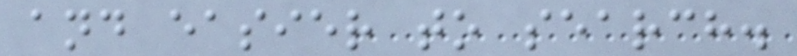and easier to search.
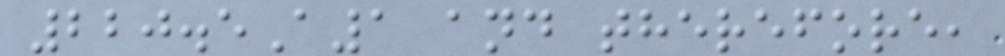220.5A1 and therefore,
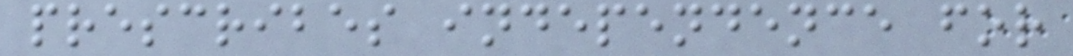prescribes independence for
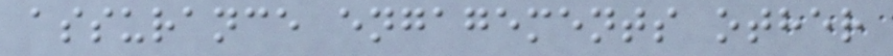assurance engagements other
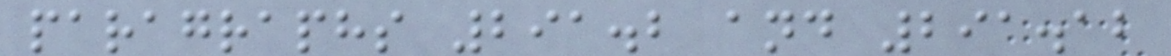paragraphs 291.2 and 291.12
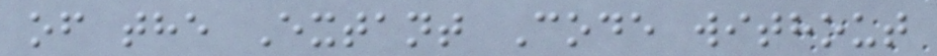of the Extant Code without
